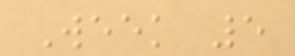Week 5
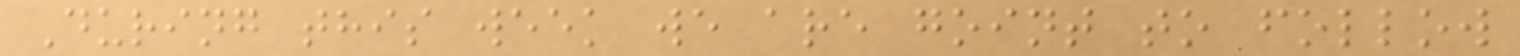During this week we are goint to follow
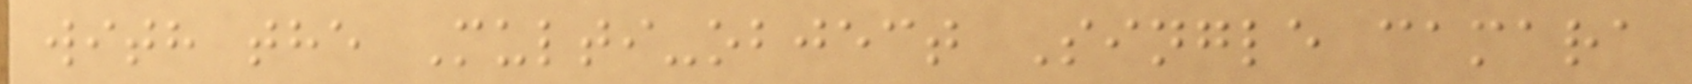with the Multi-object Single camara
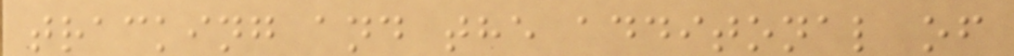tracking and the additonal of
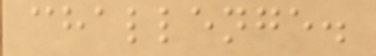challenge.
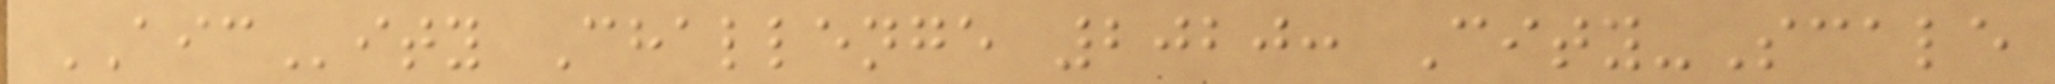AICity Challenge 2020: City-Scale
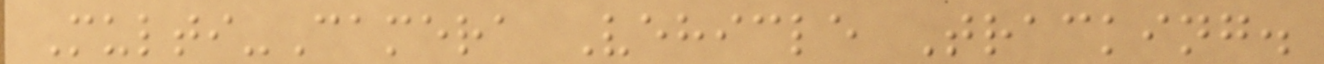Multi-Camera Vehicle Tracking.
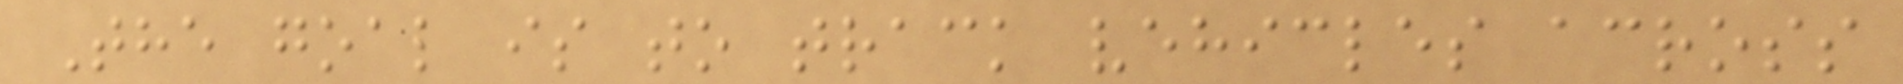The goal is to track vehicles across
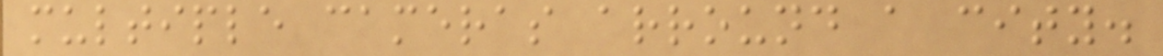multiple cameras arround a city.
